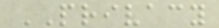PRIVACY
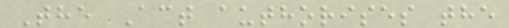The Act authorises the
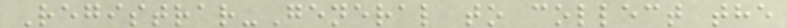Registrar-General to collect the
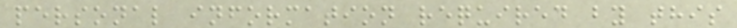personal information required by this
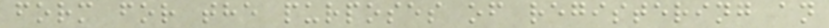form for the purposes of registering an
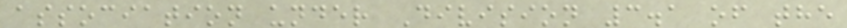association under Division 3.1 of the
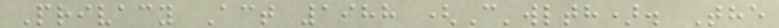Privacy Act 1988 (C'wlth). The
